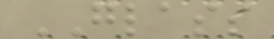GLASS
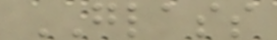GLASS
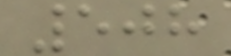508
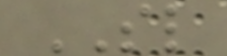SL
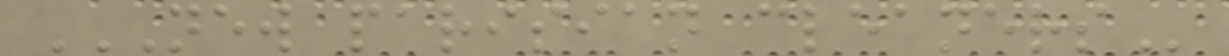NEW PARISIAN CLEANERS
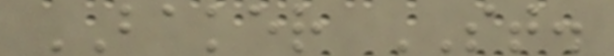BAKER ST.
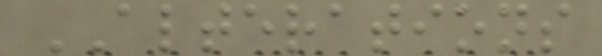ALTERATIONS
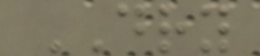DRY
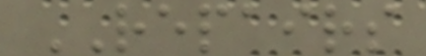REPAIRS
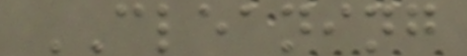CLEANING
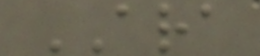ARA
